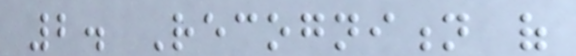2. Recognition of
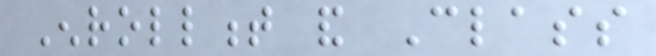Enrollment and Class
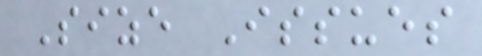Size Issues
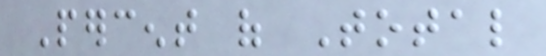Percent of Total
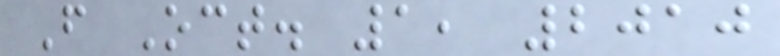From Oct. 1, 2010
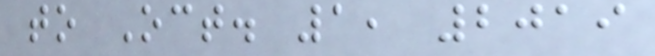to Oct. 1, 2019
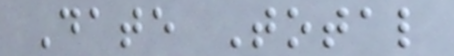Date Total
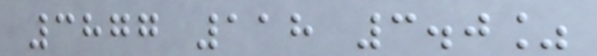3877 118 3.0%
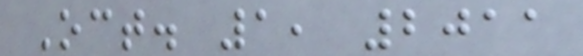Oct. 1, 2011
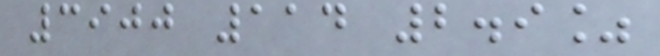3900 114 2.9%
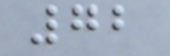72
